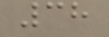38
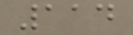114
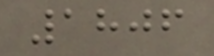1806
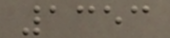1353
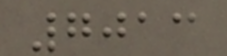7013
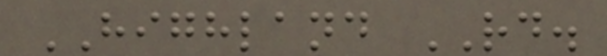HIGHLAND RD.
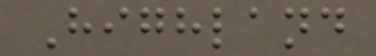Highland
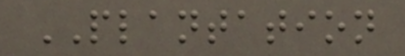PLANTATION
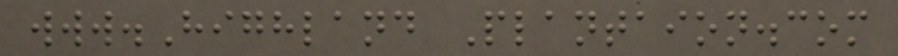www.Highland Plantaion.com
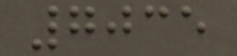7035
